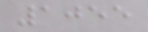1055
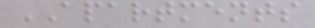APARTMENTS
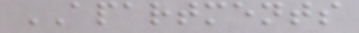APARTMENTS
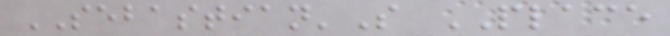SEBASTIAN'S PLACE
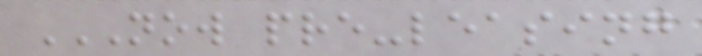NOW PRE-LEASING
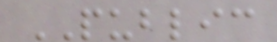PUBLIC
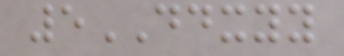5DDXYY
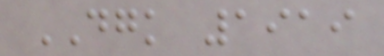DGK 1919
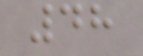48
